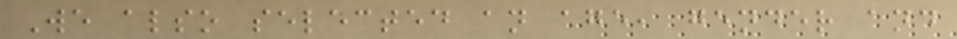We also selected an age, gender and
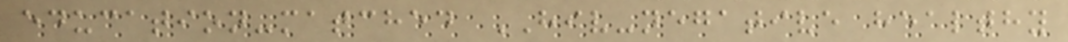education-matched HIV-negative healthy
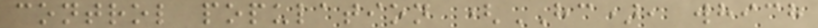control population (HC), which
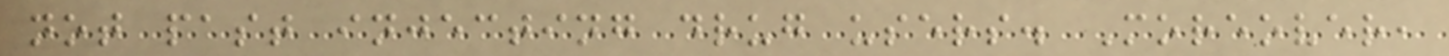not past injecting drug users. Moreover,
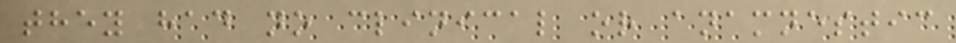they had no clinical or anamnestic
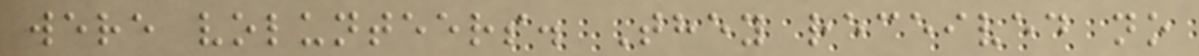were volunteers. They received no
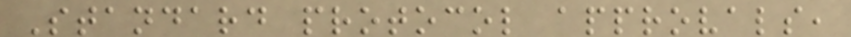Standard protocol approvals,
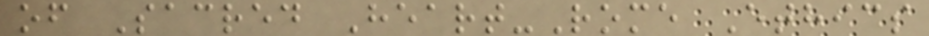of Sacred Heart-Rome Ethics
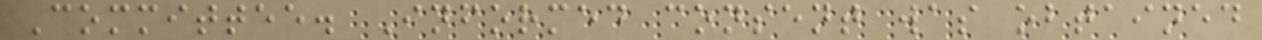Committee. Informed consent was obtained
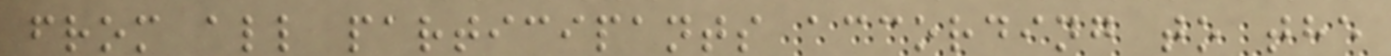from all participants according to the
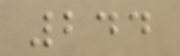244
